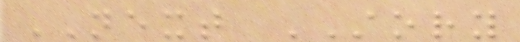NEXT STORY
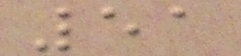51
